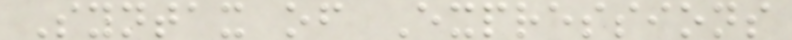Syntax of Expressions
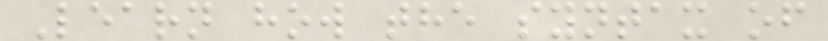Learn how the syntax of
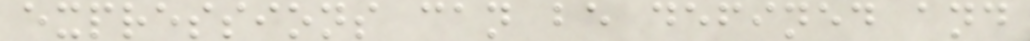expressions can be defined and
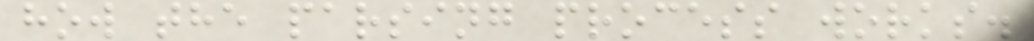how the parsing process works.
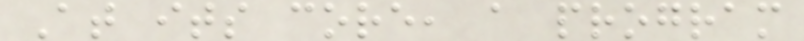At its core, a program
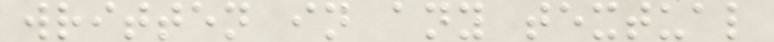written in any textual
